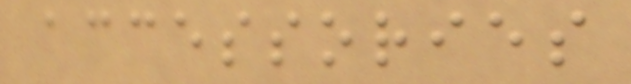accessories
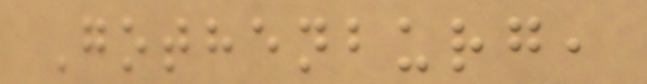Gothenburg,
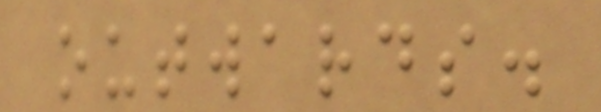outwards.
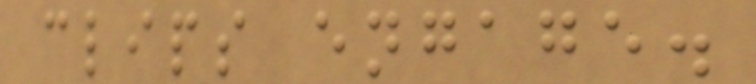clips engage.
